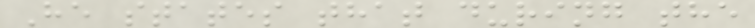He states that during the
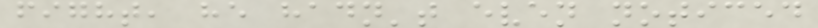fight, he hadn't even noticed
